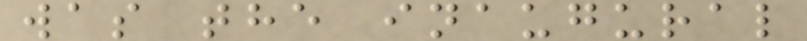was the inaugural
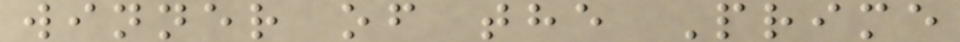winner of the Prime
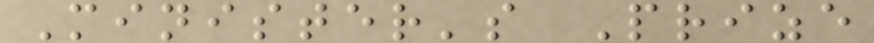Minister's Prize
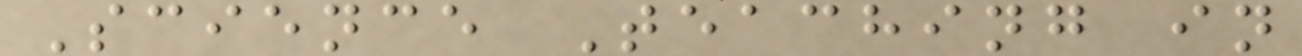Science Teaching in
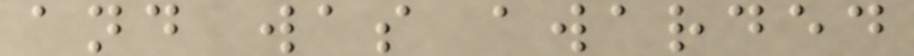and was awarded
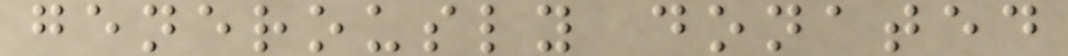generously donated
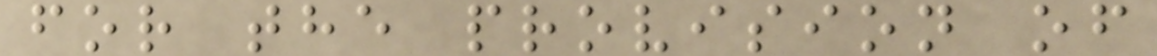for the provision of
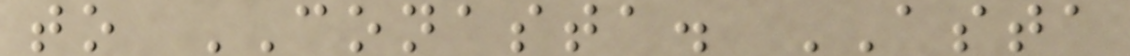to CONASTA. ASTA
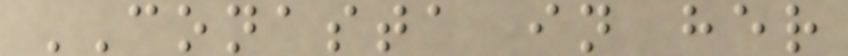CONASTA in her
